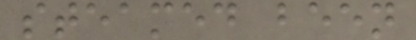steamed been
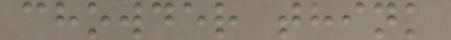chowder think
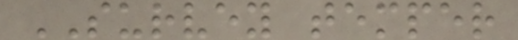SURVEY temper
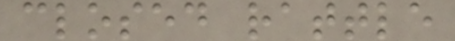closed rattle
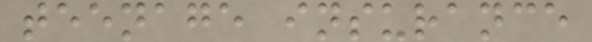teenage insurance
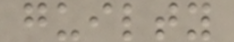guilty
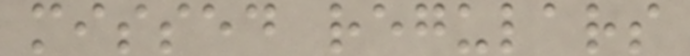missed regulars
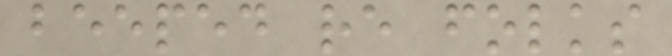beeped re folks
